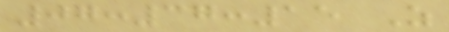07:37:15 Z
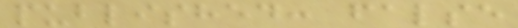published: false
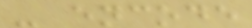- encode
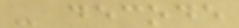- decode
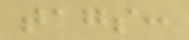tags:
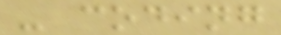- coding
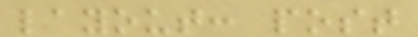layout: post
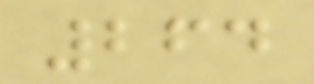264
